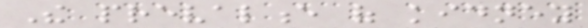The prevalence of kidney
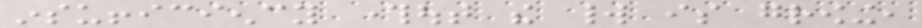insufficiency throughout the world is growing,
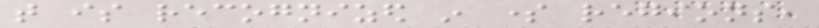that is recognized in some regions,
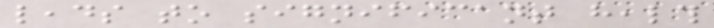leads to significant health
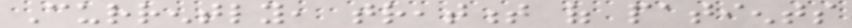Currently, treatment of patients
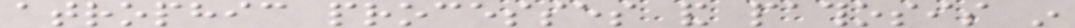atrophic processes and pathosis in
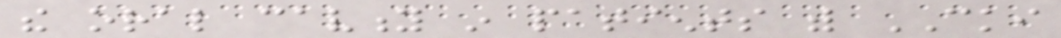the oral cavity in patients with CKI
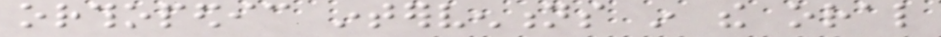orthopedic interventions in the oral
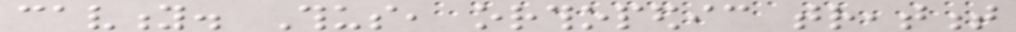cavity. Thus, orthopedic treatment
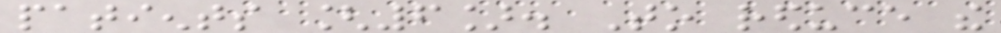patients [6]. To reduce the
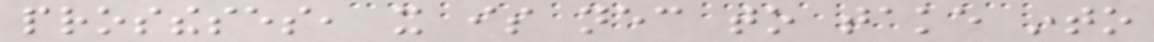prostheses, it is necessary to take into
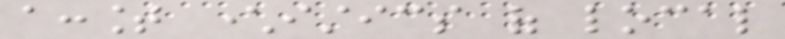account characteristics of local
